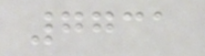7731
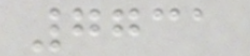7731
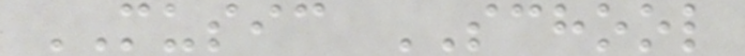MUSIC SCHOOL
